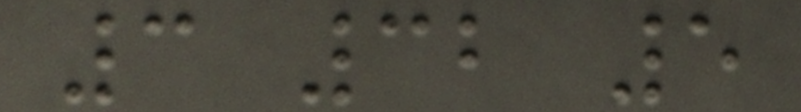3 32 5
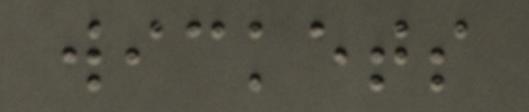wickets
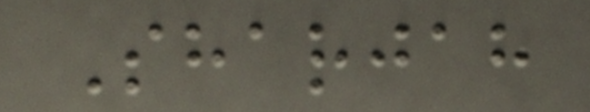Sharjah
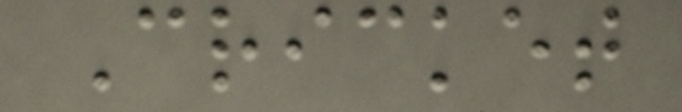Cricket
